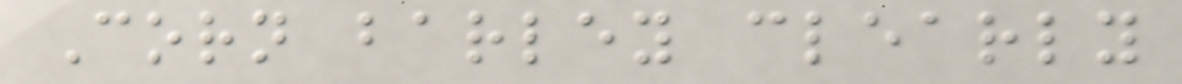Corn barley clearly
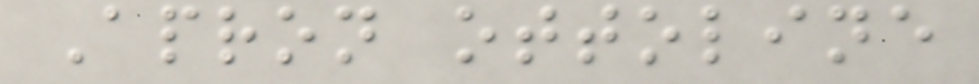Apron ottoline
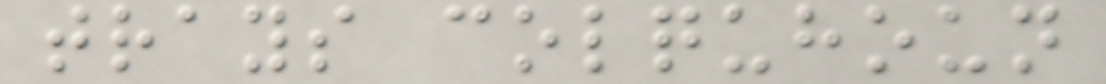trays colquhoun
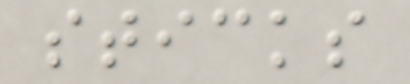sticks
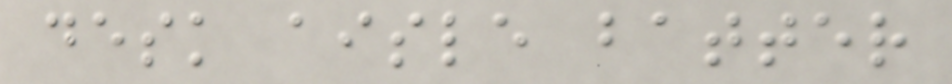desk aisle batter
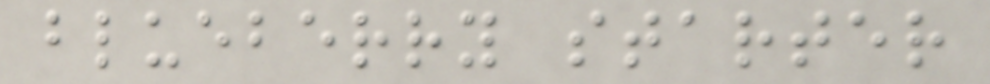blueberry starter
